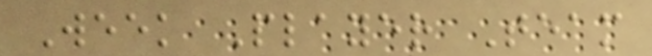Week Player Team
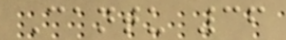Cantu 36
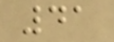41
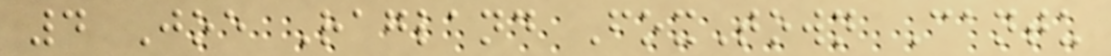4 Joe Ragland FoxTown Cantu
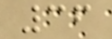36
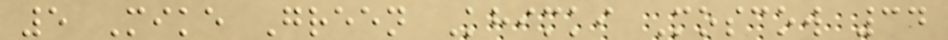5 Mike Green Khimki Moscow 34
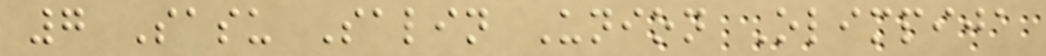7 Sasu Salin Union Olimpija
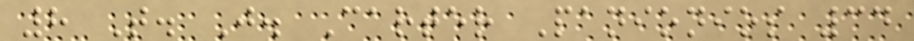8 T. J. Carter Panionios 34
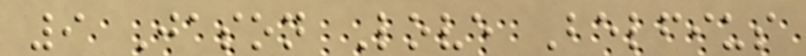9 Jason Love Belfius
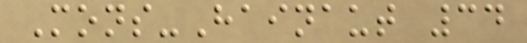Mons-Hainaut 34
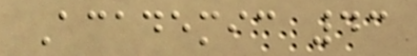Academic 43
